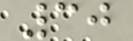30
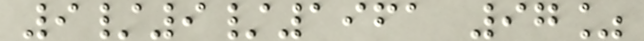9/9/1961 97%
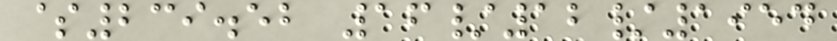$239.52 16/12/1954
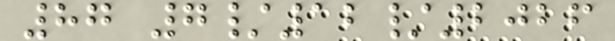87 7/12/2026
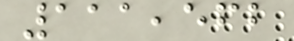111,562
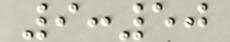9:50
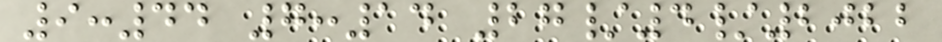9:44 7:14 27/4/2022
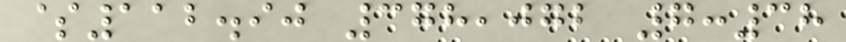$112.90 378,072 7:38
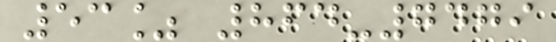53% 864-7479
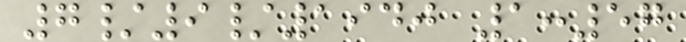7/9/1940 1:57
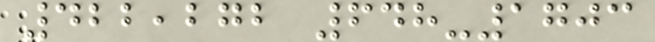422,272 648-1703
